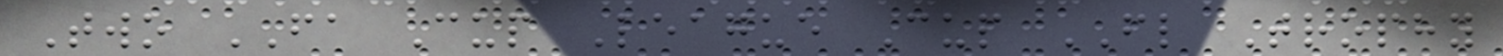Two FA Cup League Cup FL Trophy
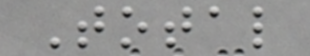Total
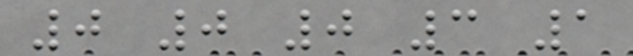0 0 0 3 1
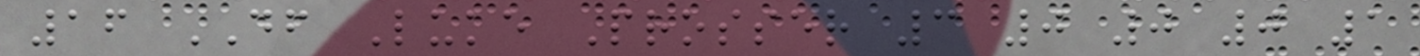16 DF Luke Prosser 3 0 0 0 1
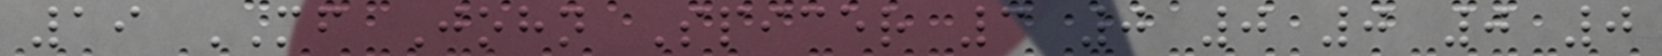19 MF John Spicer 3 0 0 0 0 0
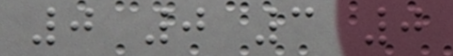0 0 3 0
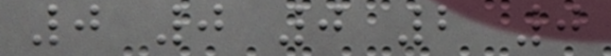0 0 0 2 0
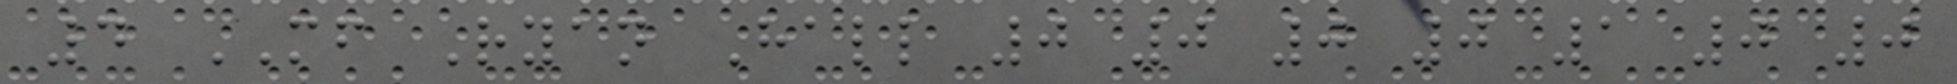4 MF Ryan Hall 0 0 0 0 1 0 0
